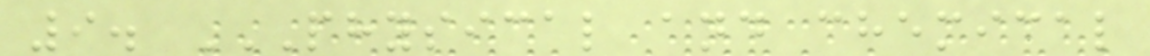9. PHYSICAL AND CHEMICAL
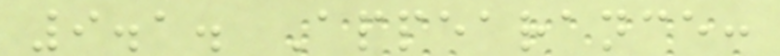9.1. Appearance:
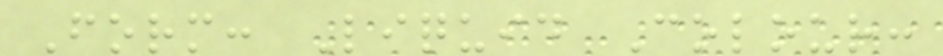Form: Liquid Colour:
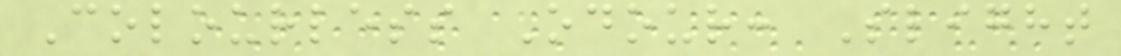Colourless Odour: Slight
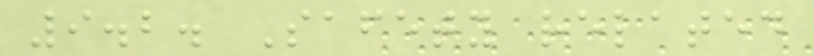9.2. Safety related
